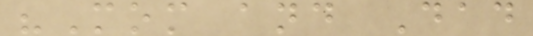"Mom and Dad
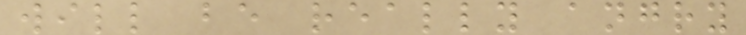will be really angry
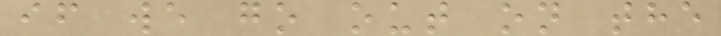if we go out on the
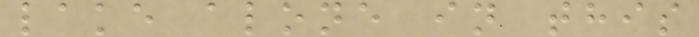lake alone in this
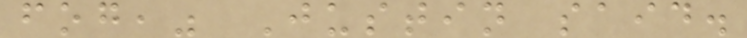fog," Justin said.
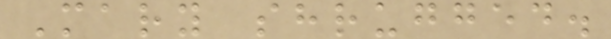Mary shrugged.
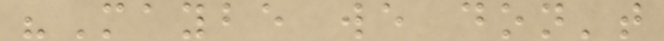"Maybe we don't
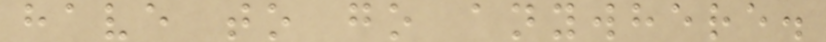have to go anywhere.
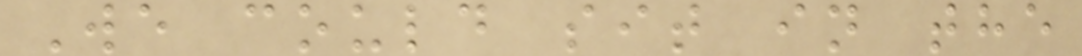We could sit in the
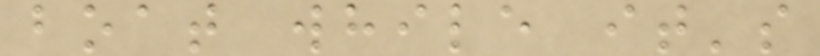boat while it's
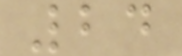24
